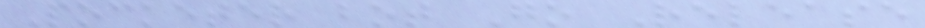Pocketer bot Go Release
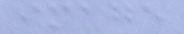image
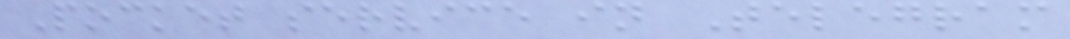Pocket service in Telegram
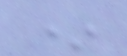*
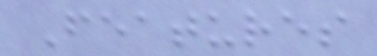Features
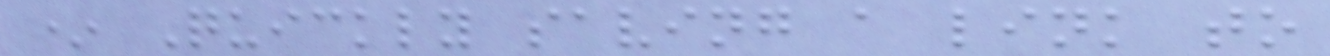* Quickly saving a link to
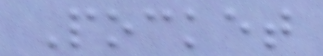Pocket
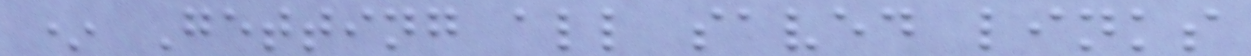* Getting all saved links
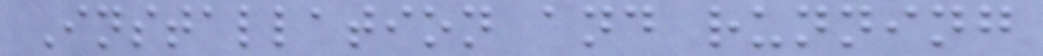Installation and running
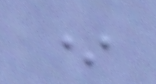*
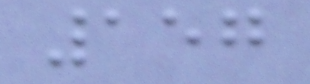157
